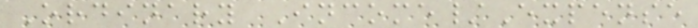Ordinary Income/Expense
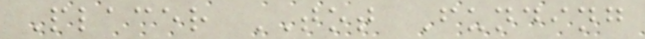Placer TOT Funding
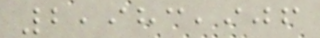2,983,906
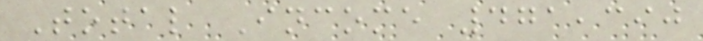Total Income 471,390
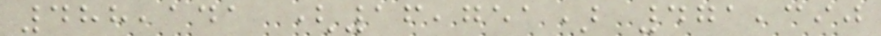488,141 (16,751) 471,390
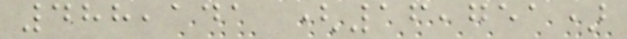488,141 (16,751)
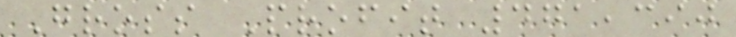Gross Profit 471,390
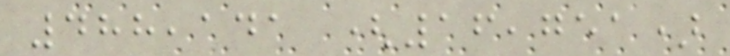488,141 (16,751)
